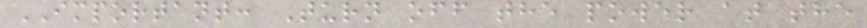IMPORTANT: Turn off the power at the
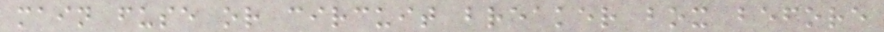main fuse or circuit breaker box before
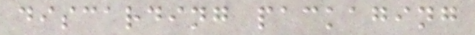discarding packaging
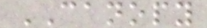CANOPY
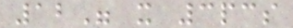12" x 3pcs
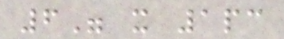6" x 1pc
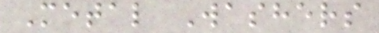Metal Washers
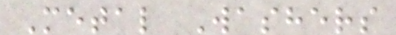Metal Washers
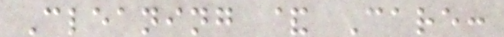Cleaning & Care:
